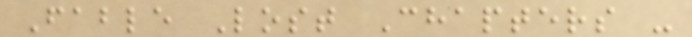Fable Lost Chapters -
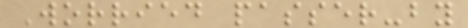Worried passer-by
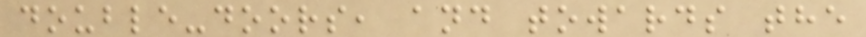double-doors, and towards the
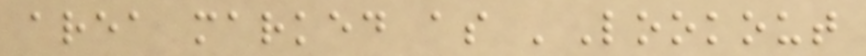area marked as 'Lookout
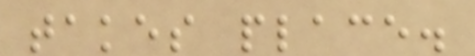takes place.
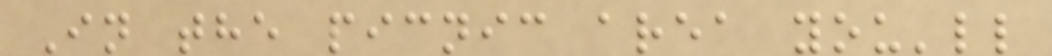In the picnic area you'll
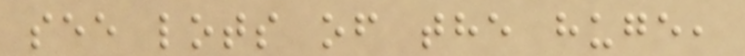see lots of the huge,
